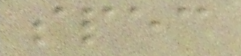spec
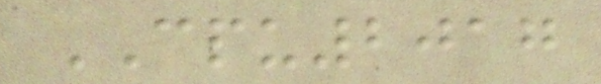CPU2017
